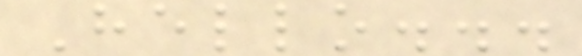Hello...
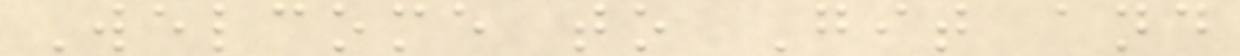Welcome to Git and
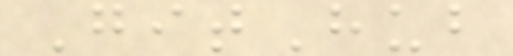GitHub
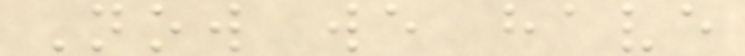Now we have
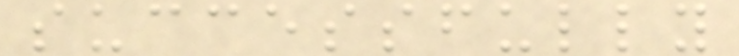successfully
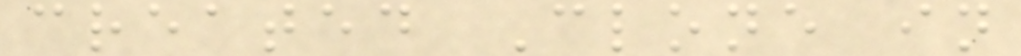created Clone in
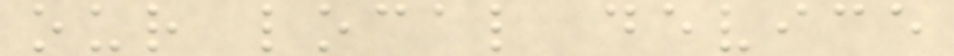our local device
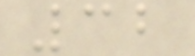32
